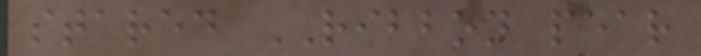stared RIBBON pear
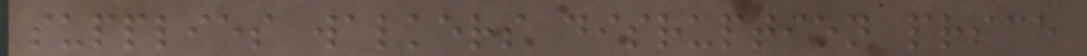supplies walkers disruption price
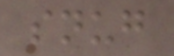snug
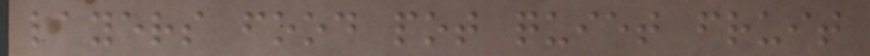layers food pot quiet fruit
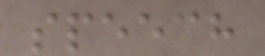speech
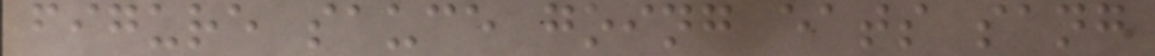figure sauce going eats sang
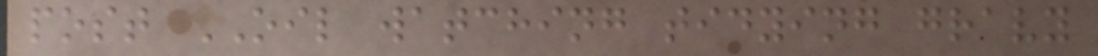post OIL watching tidying gravy
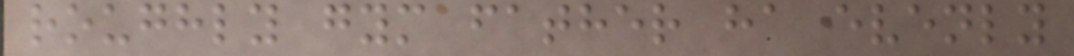roughly gym father ha evenly
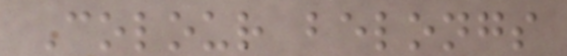Colour belongs
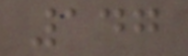147
